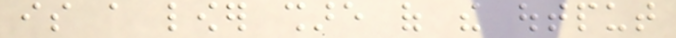is a lower share of the output
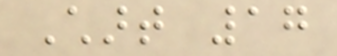Chart 17
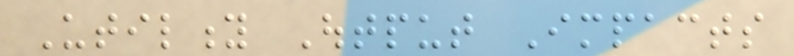Utility Output Impacts
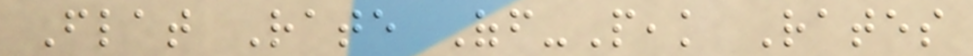Flat Rate Off-Peak Rates
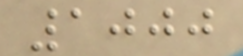1000
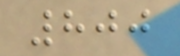800
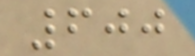600
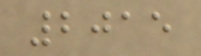2015
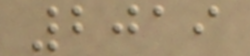2019
